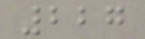227
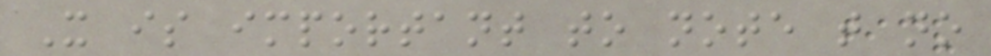It is important to note that no
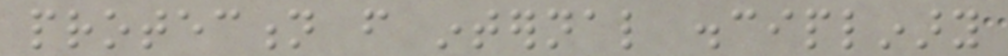protection from internal disciplinary
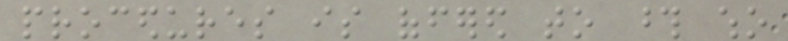procedures is offered to those who
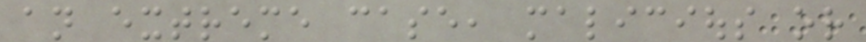an extreme case, malicious or
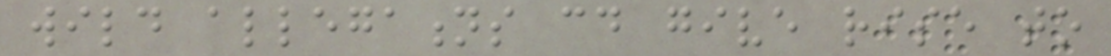wild allegations could give rise to
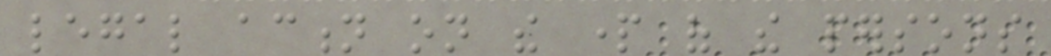legal action on the part of the persons
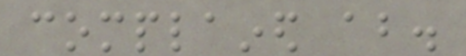complained about.
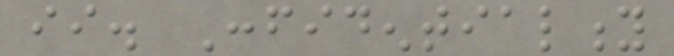ii. Confidentiality
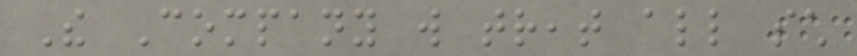The Company will treat all such
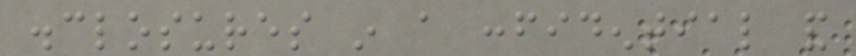disclosures in a confidential and
